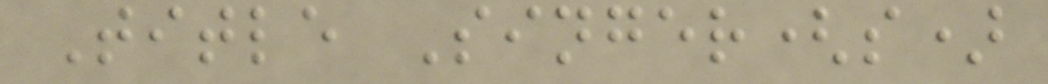Title Singer(s)
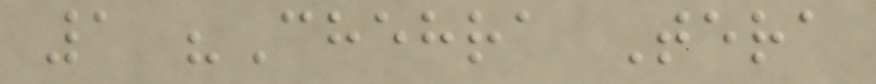1 "Chehra Tera
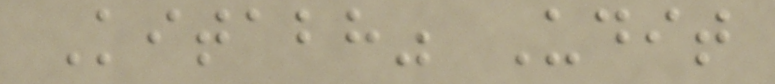Kitabh" Udit
